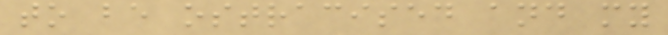to be ostracised and my
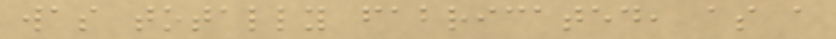was totally fabricated, as a
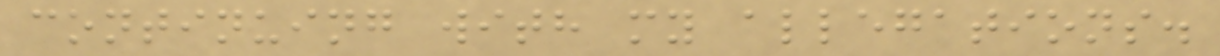continuing with my allegations.
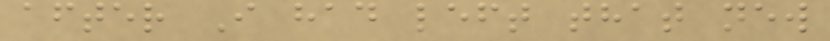after I had left that new
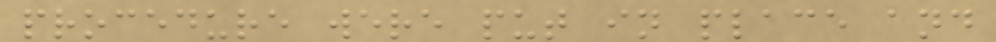procedure were put in place and
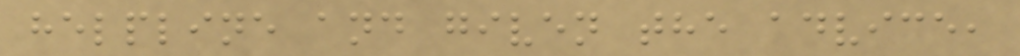helpline and given the advice,
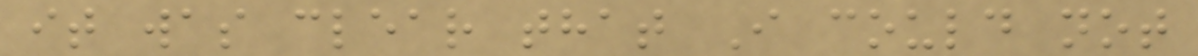it was clear that I could not
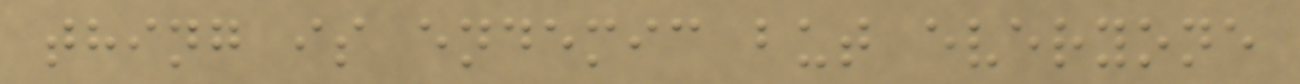thing is endemic but everyone
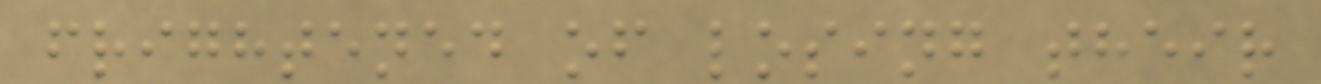frightened of losing their
